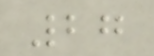27
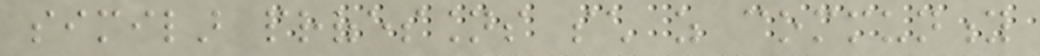similar professions such as community
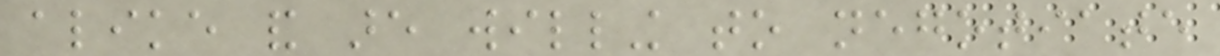alike and are willing to negotiate
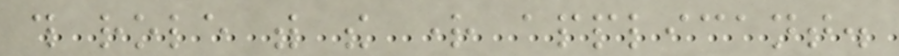this role with the right applicant.
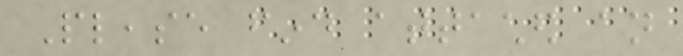Please find attached an
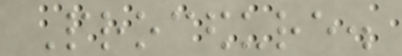Procedure.
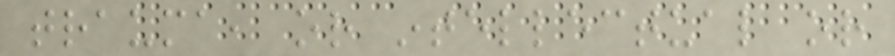trauma, or intellectual or
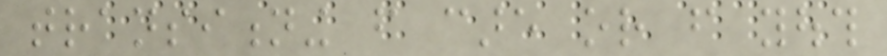transitioning from care or from youth
